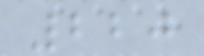220
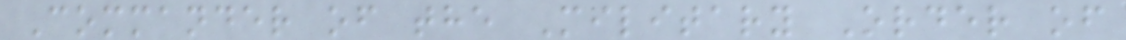Commander of the Military Order of
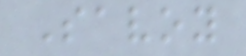Savoy
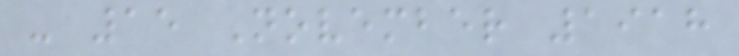- 15 November 1918
